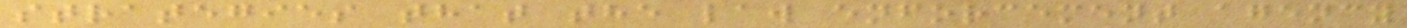strategies that the law enforcement agency
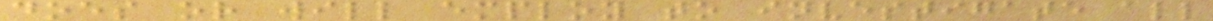does or will employ to investigate all
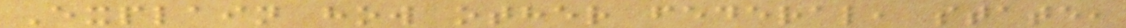Explain how other federal, state,
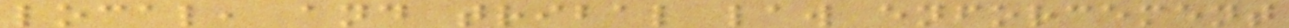local, and tribal law enforcement
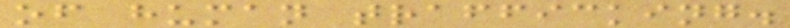of human trafficking.
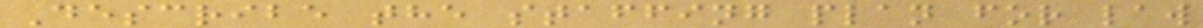Describe the staffing plan for law
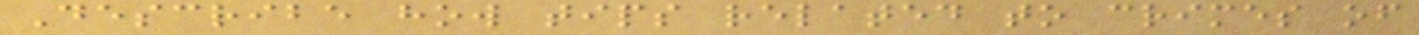Describe how tips related to crimes of
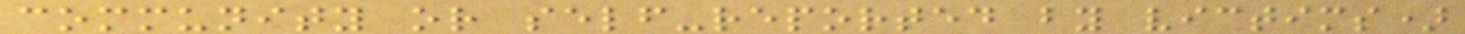community or self-reported by victims)
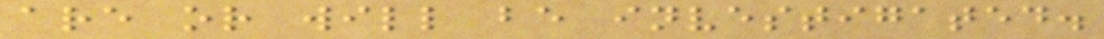are or will be investigated.
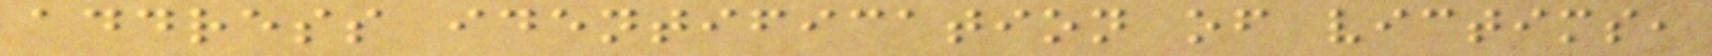address identification of victims,
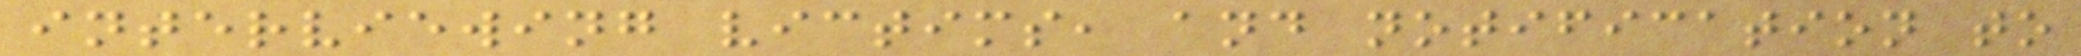interviewing victims, and notification to
